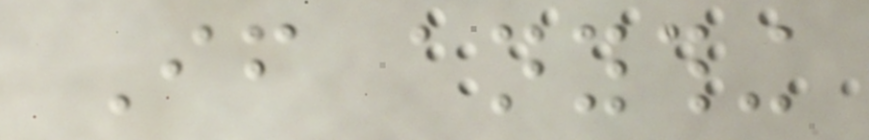If anything
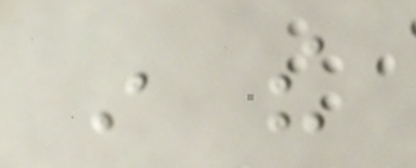in the
